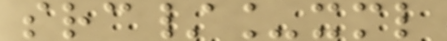src/_xml
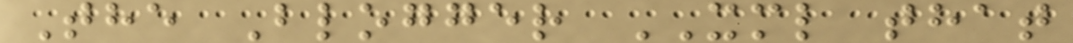The Blogger XML that
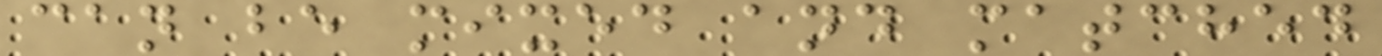can be mixed and matched
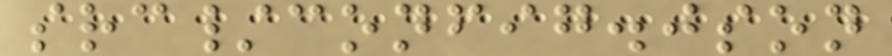src/config.json
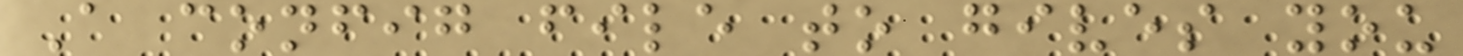A config file to gives you
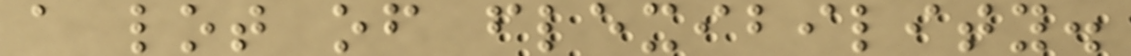a lot of flexibility.
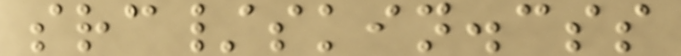src/skin.css
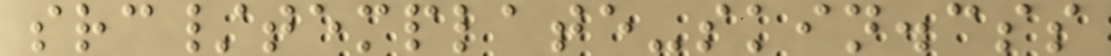src/template-skin.css
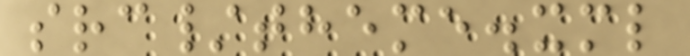src/theme.xml
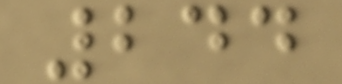244
